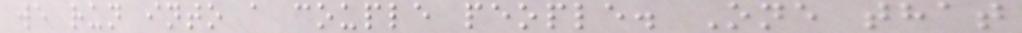we run into a couple people. One that
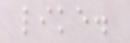like.
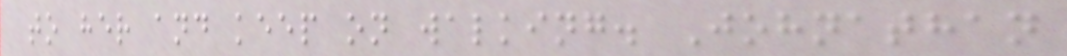to her and keep on walking. Johnathan
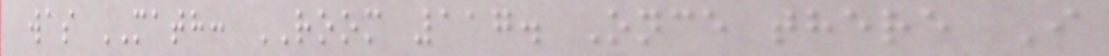was MATH: ROOM 117. Once there I
